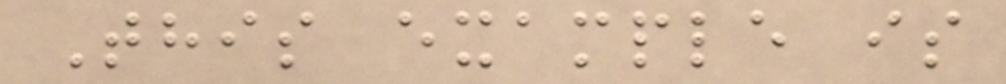This example is
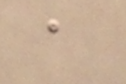a
